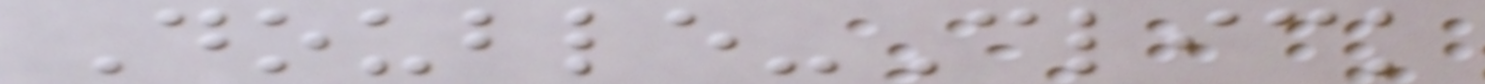Double-Click
